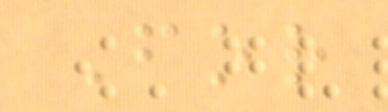For
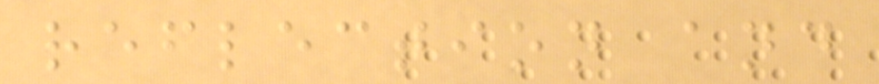reflection and
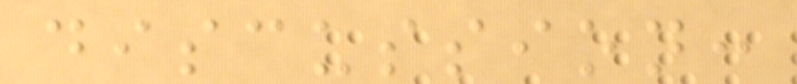discussion:
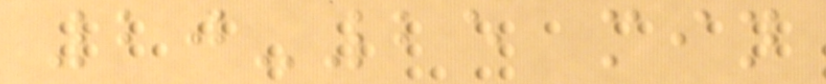20-25 min
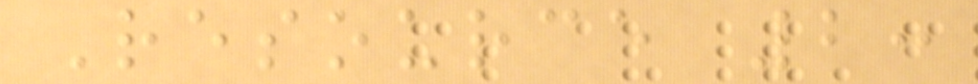Resource 2:
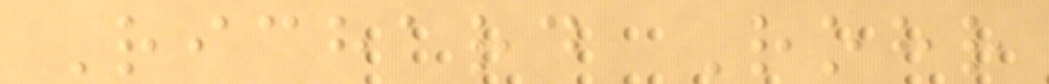Richard Rohr
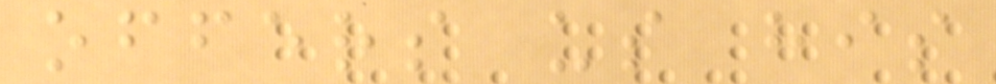offers us his
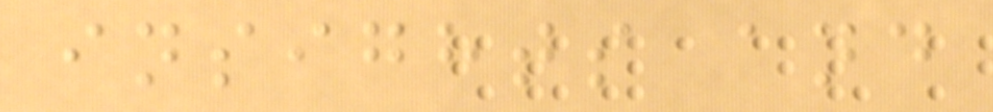insights and
